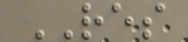RES
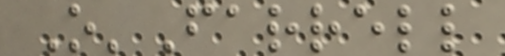O'Farrell
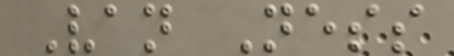Van Ness
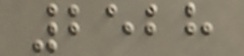2528
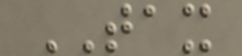TAX
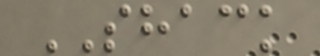SHACK
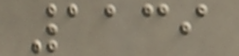1139
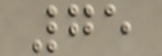75
